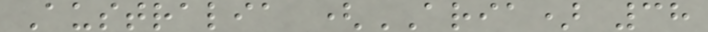Australia (ARIA) 38
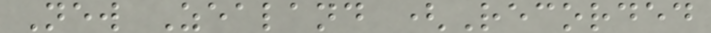New Zealand (Recorded
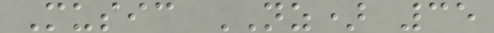Music NZ) 35
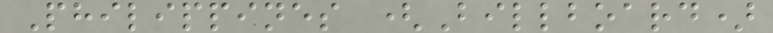Philippines (Billboard)
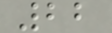22
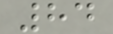84
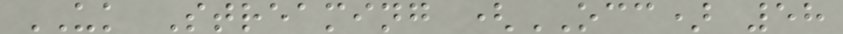UK Streaming (OCC) 58
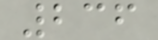236
